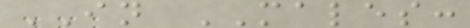IN MALES:
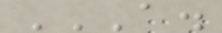A.
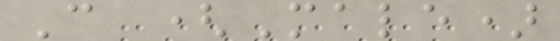C (Male)
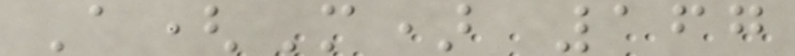A(M) 167
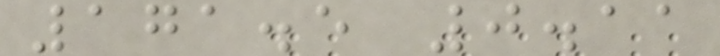171.5 0.11
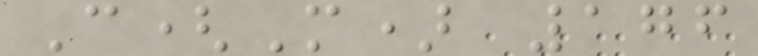C(M) 176
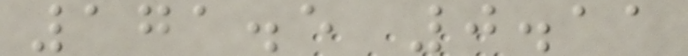171.5 0.11
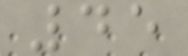45
